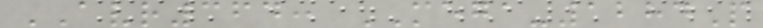AVR364: MEGA-1284P
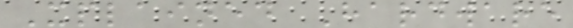Xplained Hardware
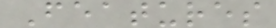Features
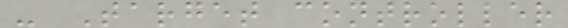- Target controller
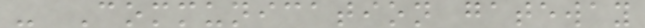- Communication gateway
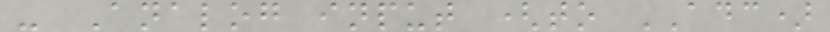- Analog input (to ADC)
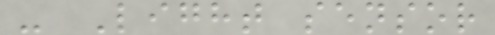- Light sensor
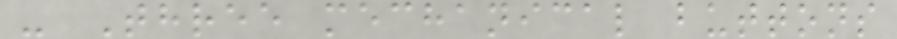- Three mechanical buttons
